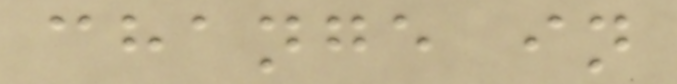change in
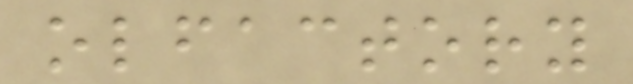olfactory
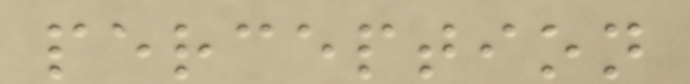perception
